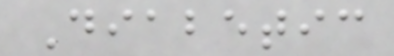Diabetic
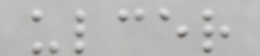ulcer
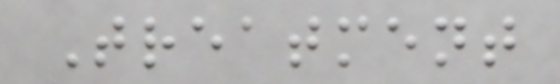Treatment
